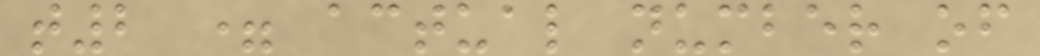t2 = actual number of
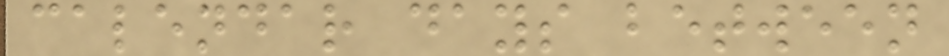calendar days between
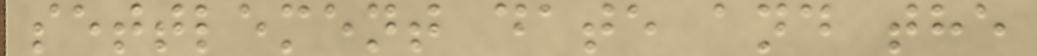settlement date and the
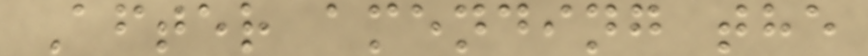After amending the
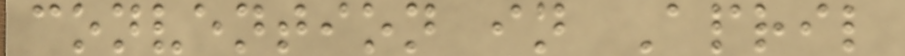convention in April
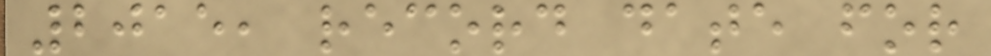2015, record date for
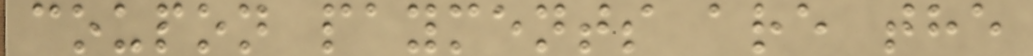coupon payments are the
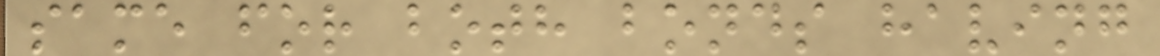same for both bonds having
